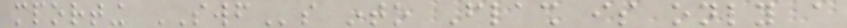mporting SWFs into Flash is only a
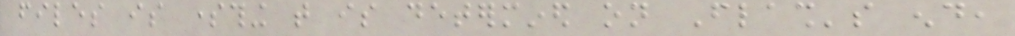files is something that is determined on Flash's end,
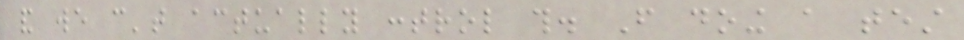and we can't actually control this. From doing a test
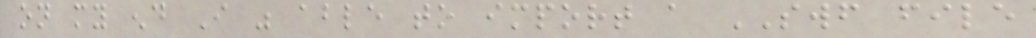on my end I was able to import a SWF file
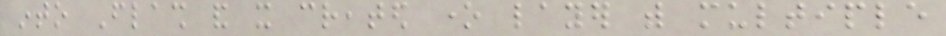into Flash and it created one layer with multiple
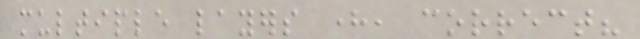multiple layers here, correct?
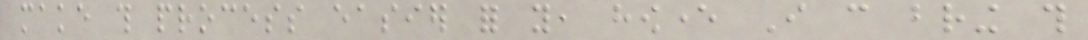make this process easier for you, however I can bring this
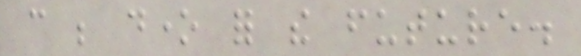can be done for the future.
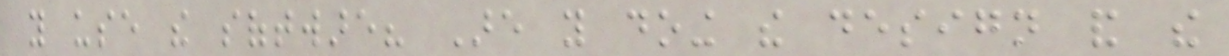you use the software? Are you doing the design and the
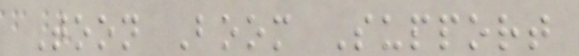Toon Boom Support
